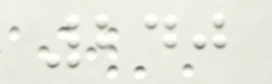240
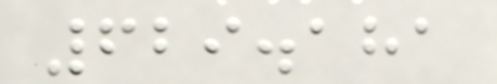629.181
